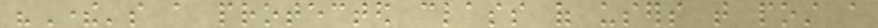"There's a protected class of users that post a
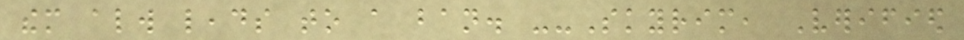them always leads to a ban. --Skyrim, Verified
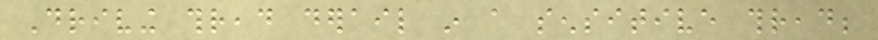Driving thread derail in a sensitive thread;
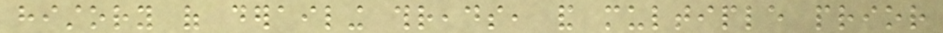history of derailing threads, and multiple prior
